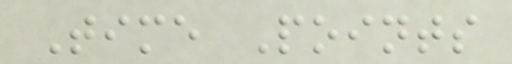Time Points
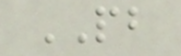PB
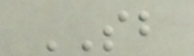SB
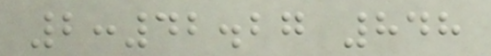2:42.27 848
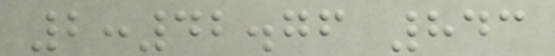2:42.76 843
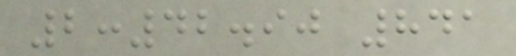2:42.90 841
